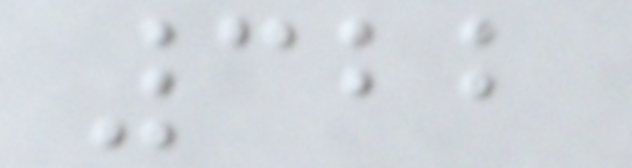322
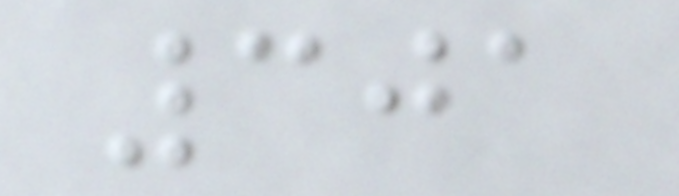301
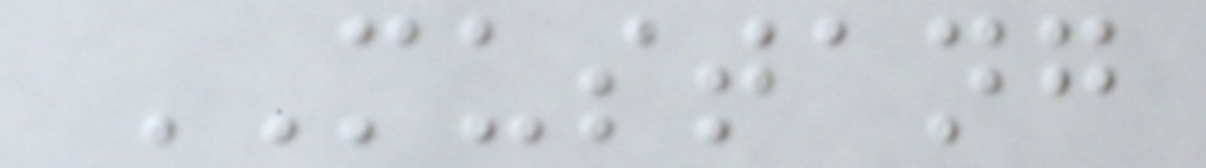MUSTANG
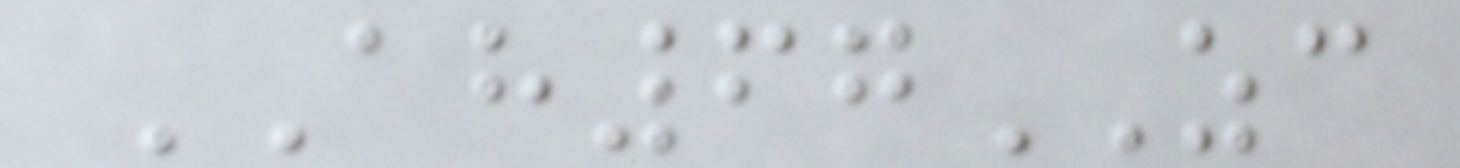AH67ZC
